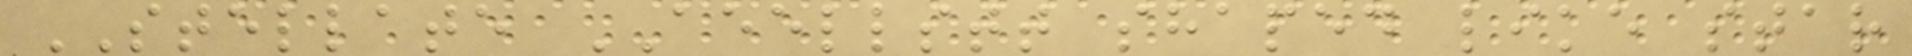STELLATE AEELLSTT shaped like star
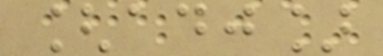[adj]
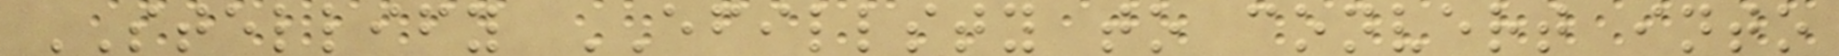STELLIFY EFILLSTY to convert into
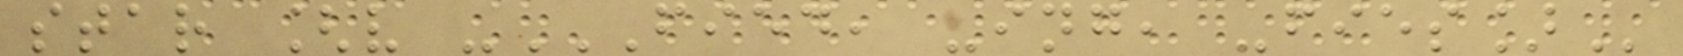star [v -FIED, -ING, -FIES]
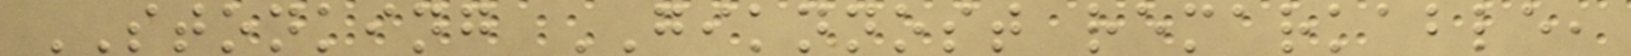STONKING GIKNNOST remarkable,
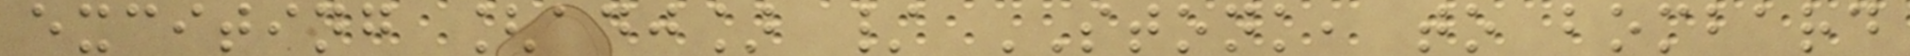exciting [adj] / STONK, to bombard
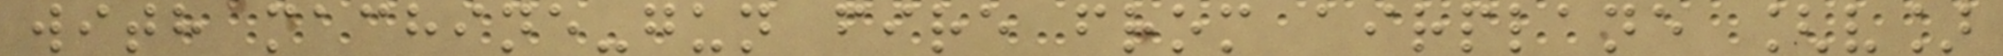with machine-gun fire from airplane [v]
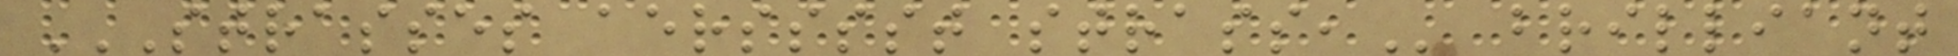STRASSES AERSSSST STRASS, brilliant
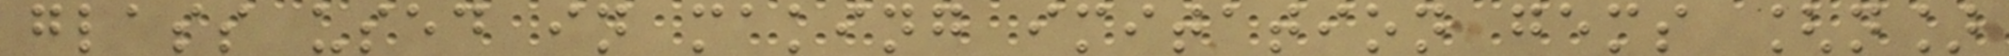glass used in making imitation gems [n]
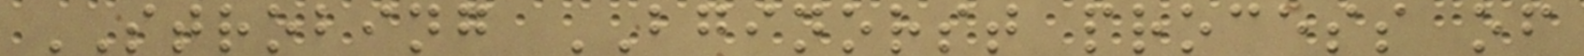STROBING BGINORST process of
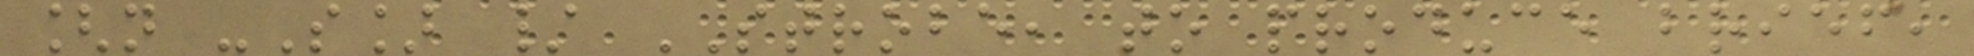[n -S] / STROBE, to produce brief,
